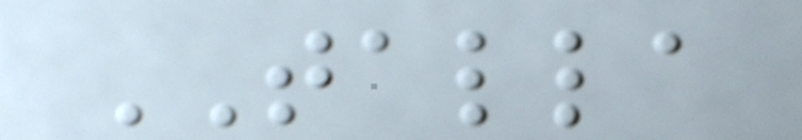TALLA
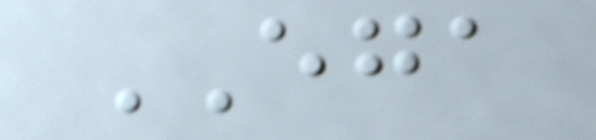EGA
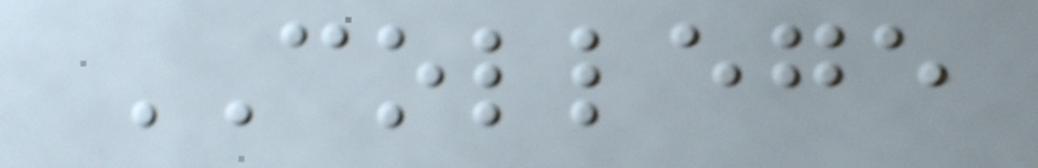COLLEGE
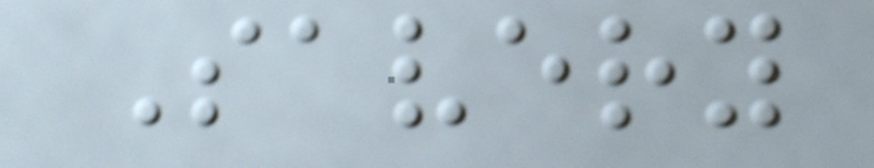Savery
